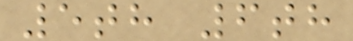5th 6th
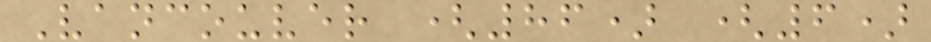Vancouver (86) (6)
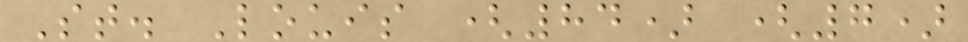St. Louis (84) (7)
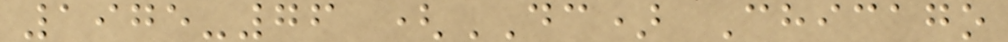1975-76 (DC) Chicago
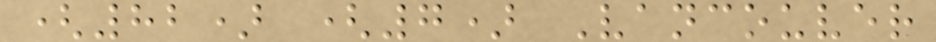(82) (7) Vancouver
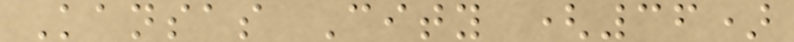Kansas City (36)
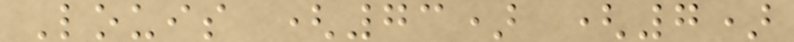Louis (73) (7)
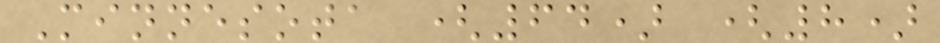Minnesota (64) (8)
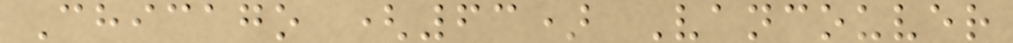Chicago (63) Vancouver
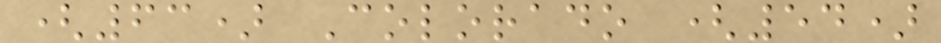(63) Colorado (54)
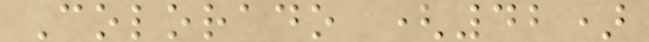Colorado (42)
